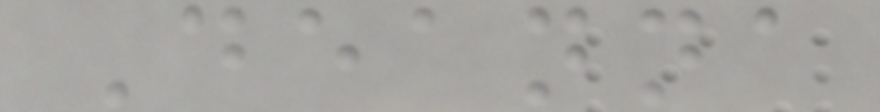Deanna
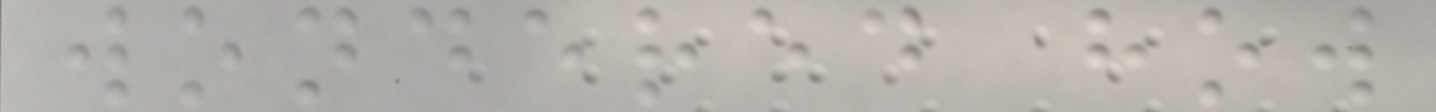wondered how
